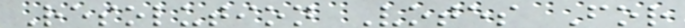Resolution Votes For
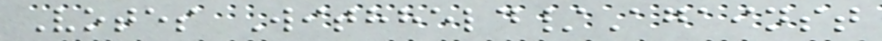Votes Withheld/Against
